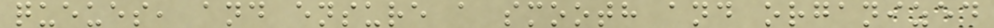queues, and ensure a smooth and organized
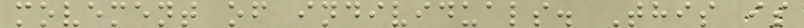movement of individuals. This is
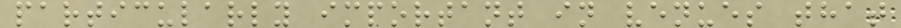particularly important in venues that
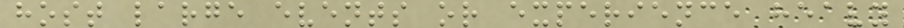host large events or experience heavy
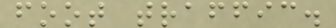foot traffic.
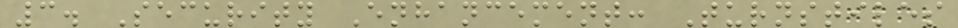3. Security Enhancement: Turnstiles
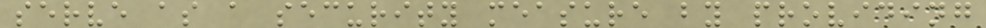serve as a security measure by providing
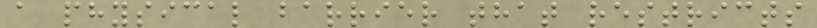a physical barrier that restricts
